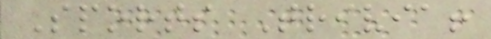Sports Trivia!
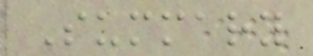Summary
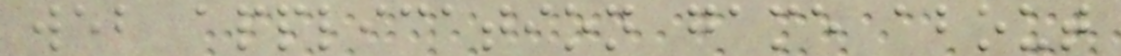web application game about
